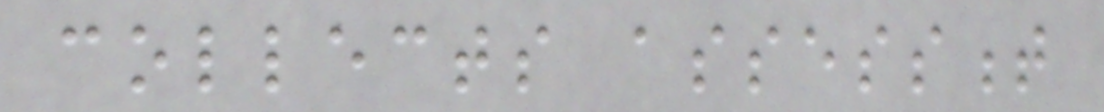collects assessment
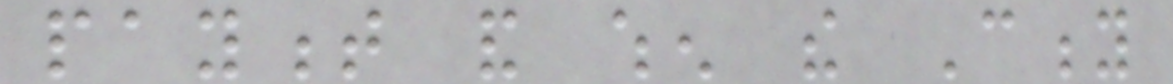payment and when the City
